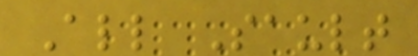All Sault
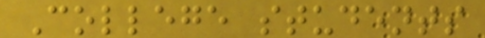College students
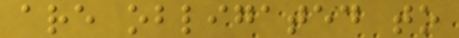are obligated to
